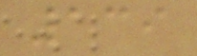139
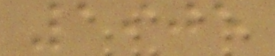1905
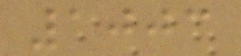1003
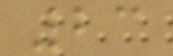23
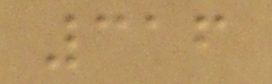316
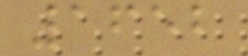1652
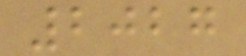2027
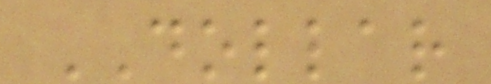DOLLAR
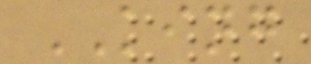KING
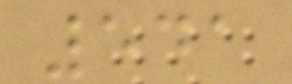541
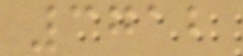3712
